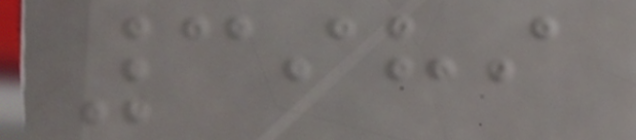3989
